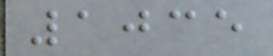1035
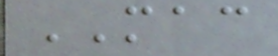MAC
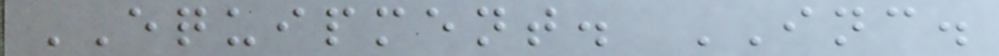EQUIPMENT. INC.
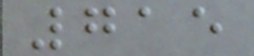715
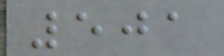501
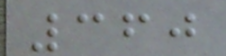360
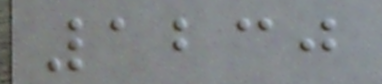1230
